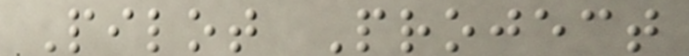Pilot Project
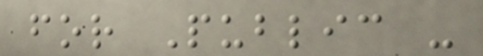for Public -
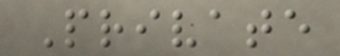Private
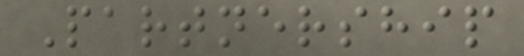Partnership
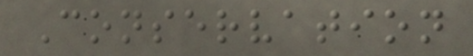Conservation
